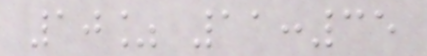10% 11:35
